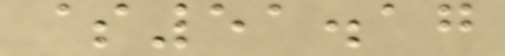$51.17
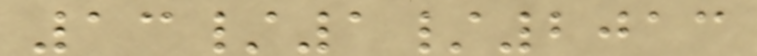13/1/2013
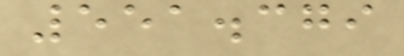551.379
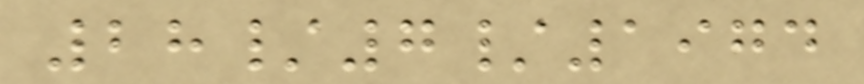28/7/1974
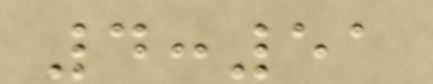4:51
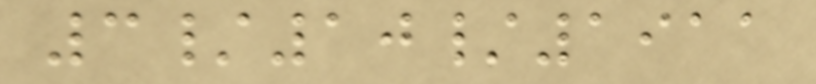3/10/1911
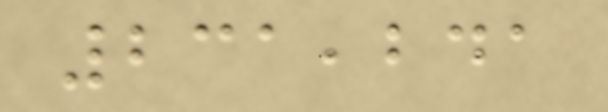231,241
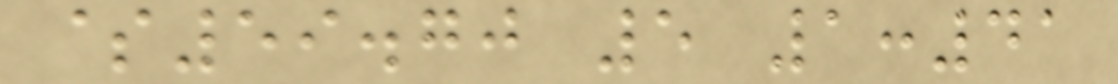$59.70 5 1:41
